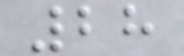28
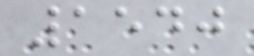1540
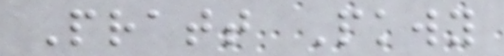Pratt Pkwy
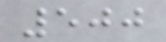500
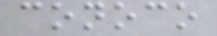conoco
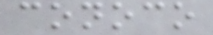conoco
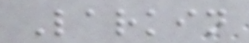Larkin
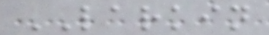LARKIN
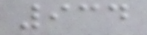934
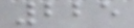225
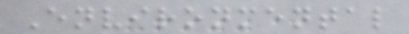Environmental
